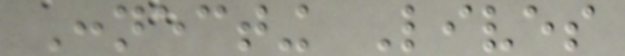Connecting Lives
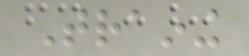Training
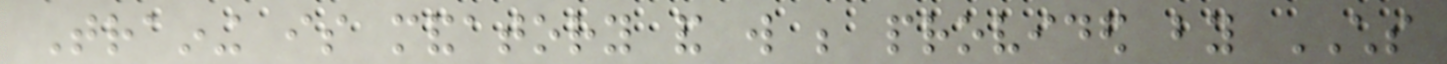Training is mandatory and will be provided by CHS
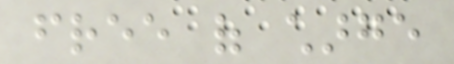free of charge
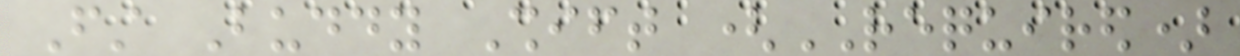First Buddy Shift (REQUIRED)
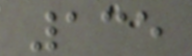135
